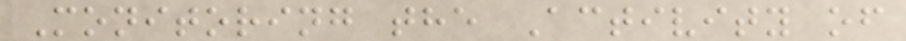Monitoring the Activity of
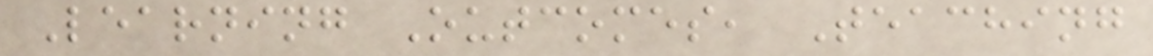Learning Outcomes, Teaching
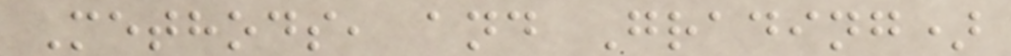Methods, and Grading)
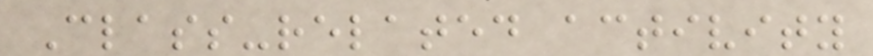Class-related activity
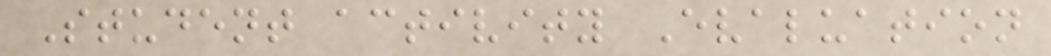Student activity Evaluation
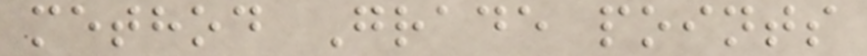method Grade points
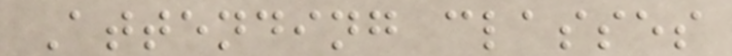Attending classes
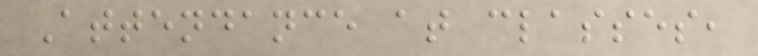Attendance at classes,
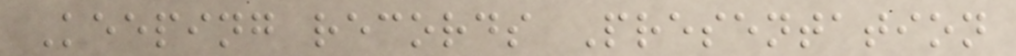Keeping records Presentation
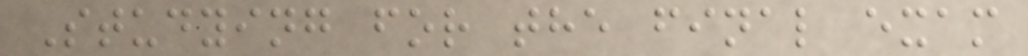Studying for the final exam
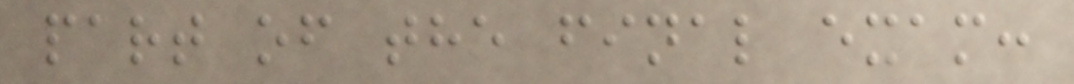part of the final exam:
